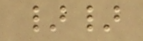}}
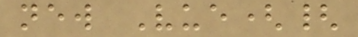new Vue({
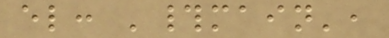el: '#main',
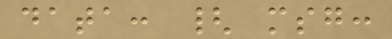data: { msg:
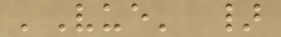'Vue' }
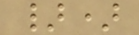})
